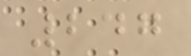247
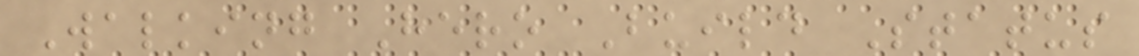Walking Hero Build Status
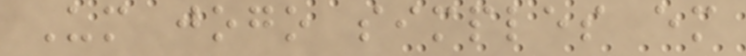Um jogo simples em
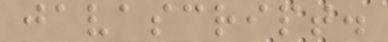javascript.
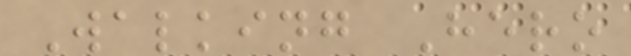Walking Hero
